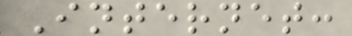Internet:
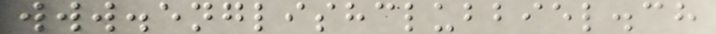www.englishclubbiel.ch
